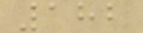182
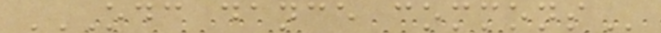ODC DANCE COMMONS
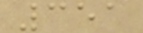351
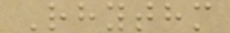Rhythm
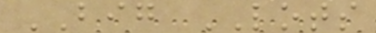BIG LOTS
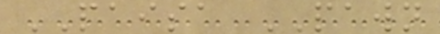PAISA PAWN
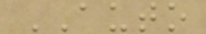AUTO
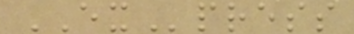EXpress
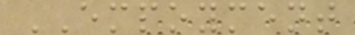EMPOYMENT
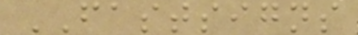FASTSIGNS
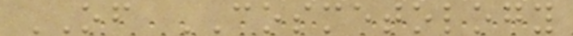OF COSMETOLOGY
